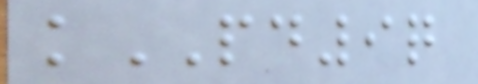kPD9q
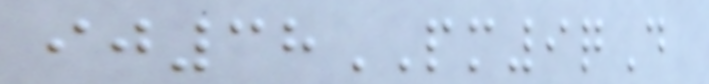ij38PM9qD
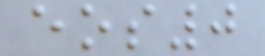eos0
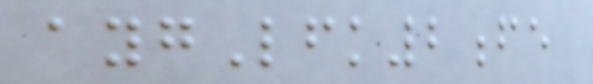aygLfk2fe
